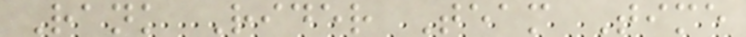Rank Rider Team Time
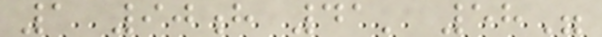1 90h 41' 58"
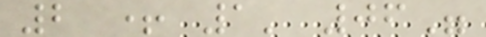2 + 1' 06"
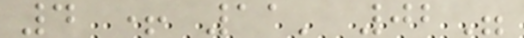4 + 11' 02"
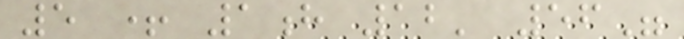5 + 1h 12' 56"
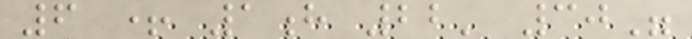6 + 1h 22' 30"
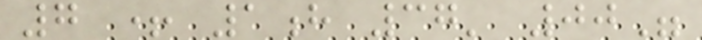7 + 1h 37' 00"
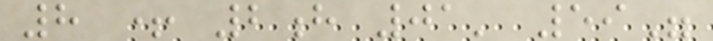8 + 2h 01' 59"
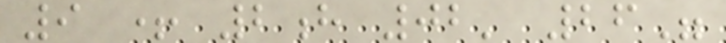9 + 2h 02' 26"
